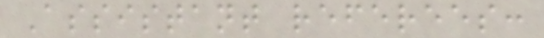Assistant referees:
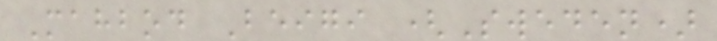Mahbod Beigi (Sweden)
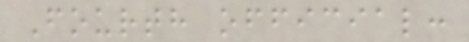Fourth official:
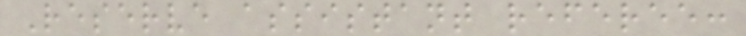Reserve assistant referee:
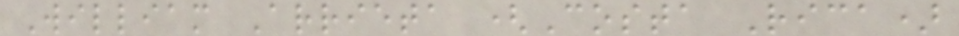William Arrieta (Costa Rica)
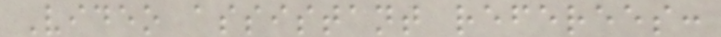Video assistant referees:
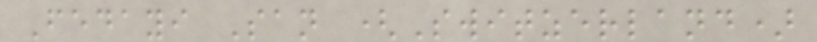Fedayi San (Switzerland)
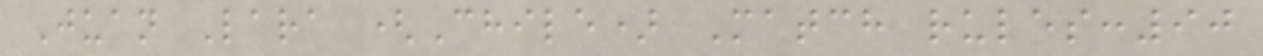Juan Lara (Chile) Match rules:90
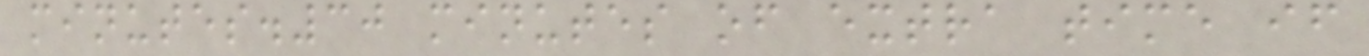minutes.30 minutes of extra time if
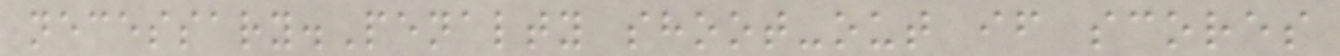necessary.Penalty shoot-out if scores
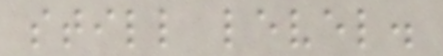still level.
